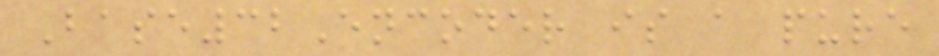Base32Encoder is a pure
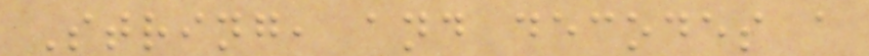String, and decodes a
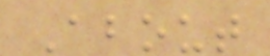About
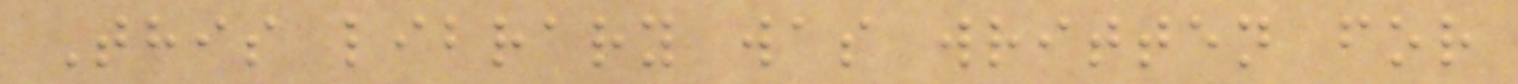This library was written for
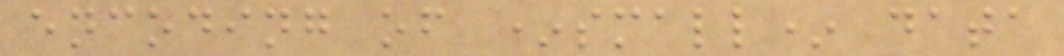encoding of *small* data
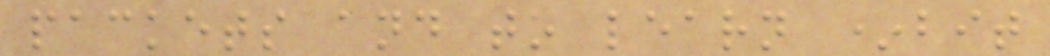packets and to learn *bit
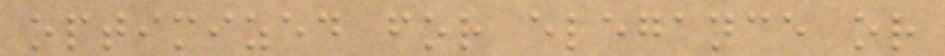optimized for elegance or
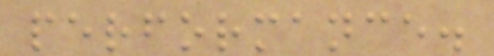performance.
